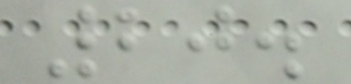20.
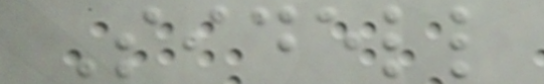Sidell
